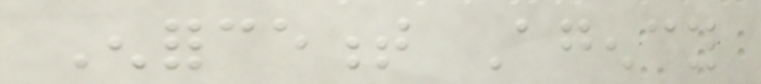Enforcement Agency
